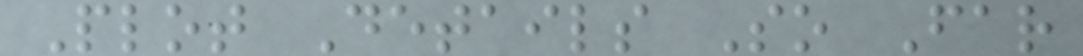Plot Details So Far
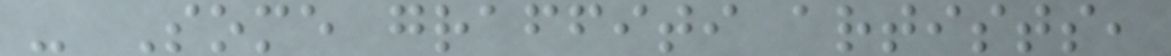- Some graffiti artists,
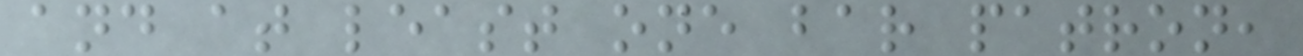and at least one bar patron,
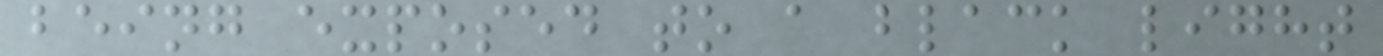being exposed to a black light
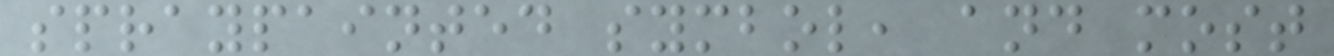spraypainted symbol, and most
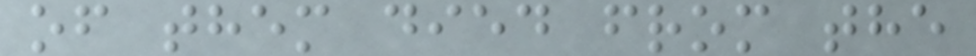of them died from the
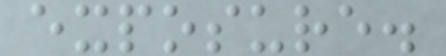exposure.
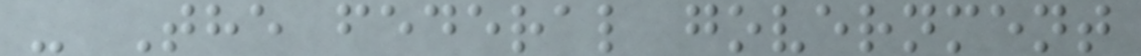- The federal government
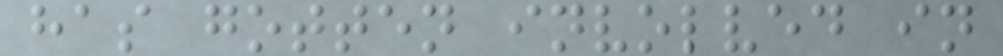has gotten involved in
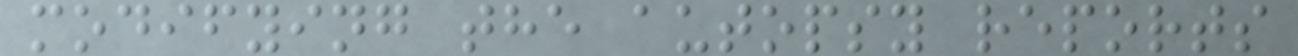modifying the autopsy reports
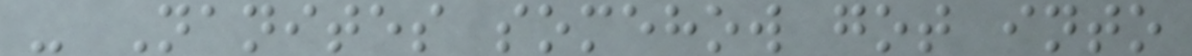- Nanites somehow got into
